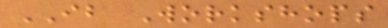IB Workshops
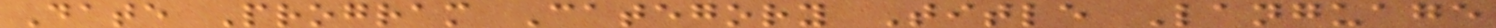Date Program Category Title Language
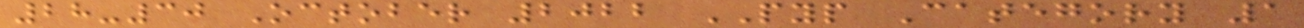28-30 October 2022 PYP Category 1
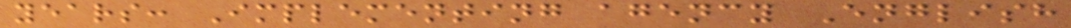years: Implementing agency English
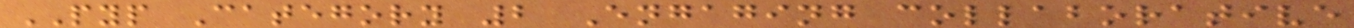PYP Category 2 Engaging collaborative
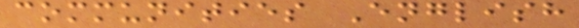communities English
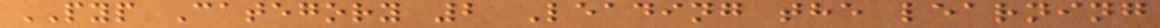PYP Category 2 Leading the learning
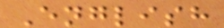English
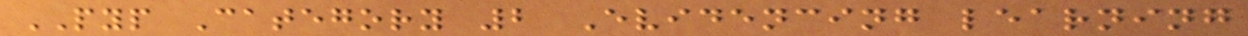PYP Category 2 Evidencing learning
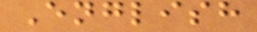English
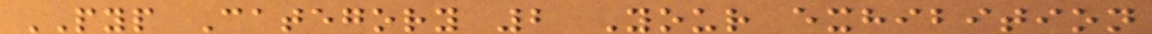PYP Category 2 Your exhibition
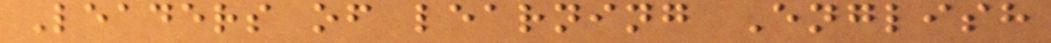Leaders of learning English
